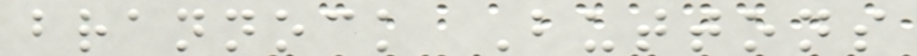brannock Buttons
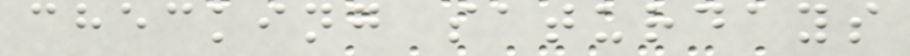checking saturdays
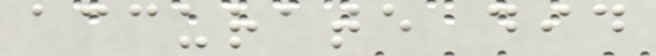accurate did
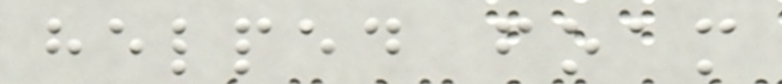helped foam
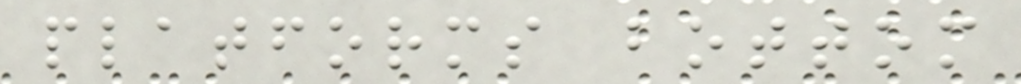platforms bottom
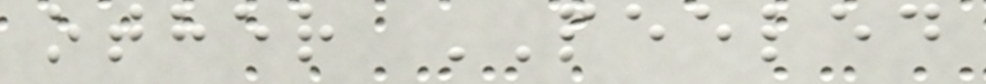other PEELED
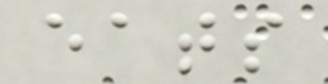eats
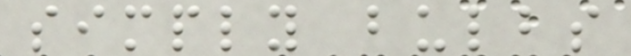simply bulbs
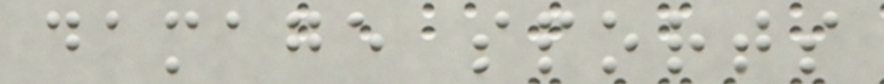damage sports
